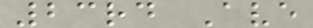23rd Ave
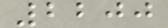2200
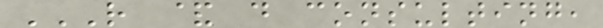R & D CONSULTING,
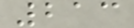213
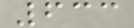633
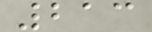213
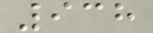938
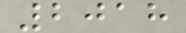2018
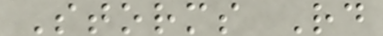Storms Rd
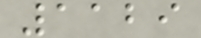1129
